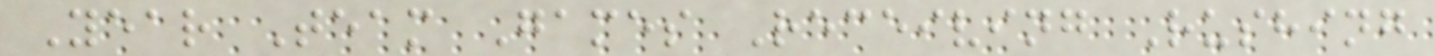Year Team Games Receiving Rushing
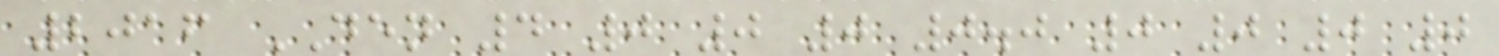2016 DEN 4 0 0 0 0.0 0 0 0 0
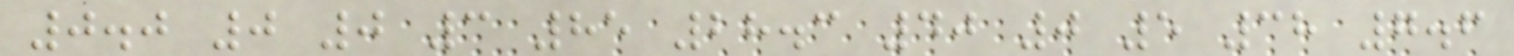0.0 0 0 3 85 28.3 40 0 5 38 7.6
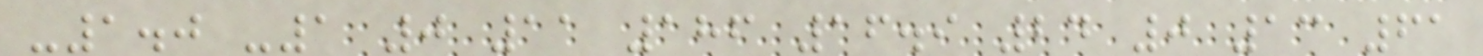-1.0 -1 0 11 186 16.9 24 0 13 61
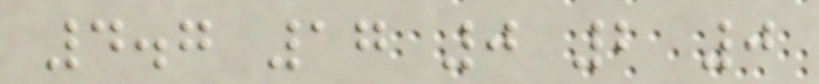4.7 17 0 2 0
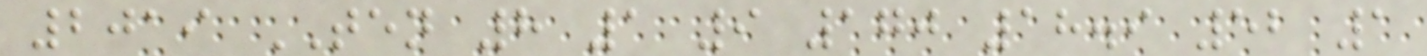2019 TEN 8 1 9 170 18.9 52 1
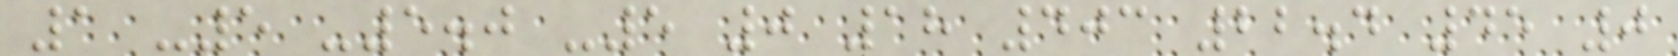1 -5 -5.0 -5 0 18 403 22.4 45 0
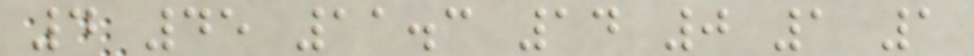4 45 11.3 14 0 1 1
